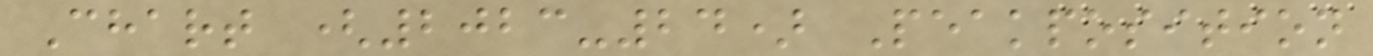Chart (2023-24) Peakposition
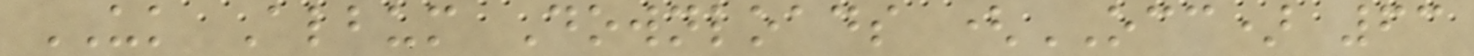UK Album Downloads (OCC) 63
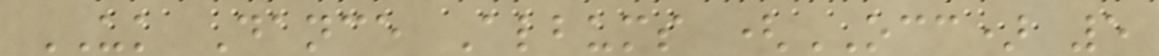UK Dance Albums (OCC) 5
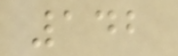142
